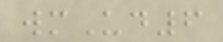wmUd6
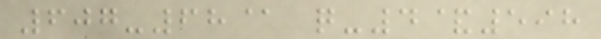607-68@ q-4&598
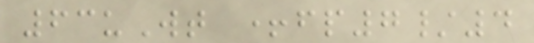63uWt +fp7/4
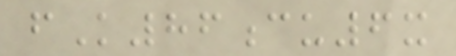fK86cu6x
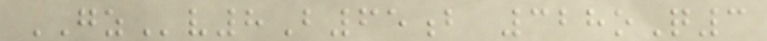GZv8B65b 328oQ3
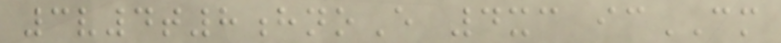3v4t8hnoE 4xc icCM
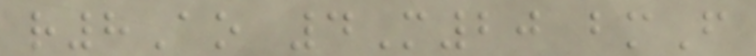r8Ao 4M20 bmF
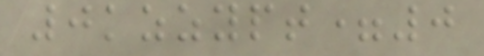0kzzypt=0
